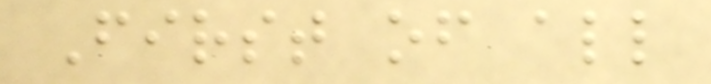First of all
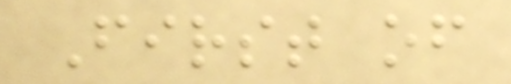First of
